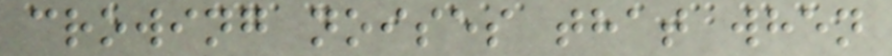crowing noises that when
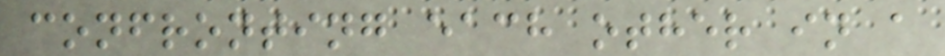confronting each other in a
